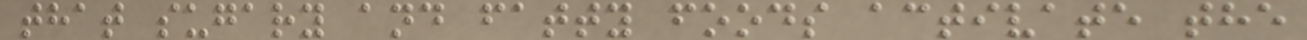that sugary and fatty foods activate the
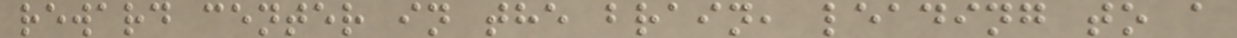reward center in the brain, leading to a
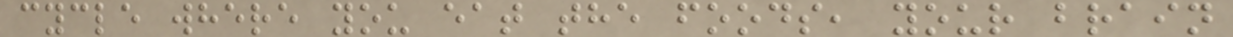cycle where you eat the foods, your brain
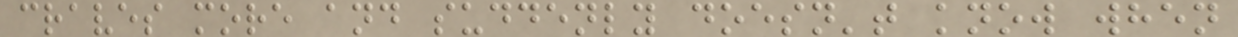craves more and suddenly doesn't know when
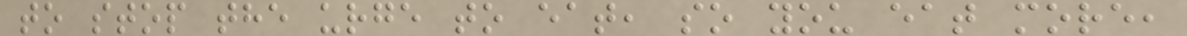to stop the urge to eat, so you eat more,
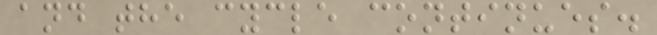and the cycle continues.
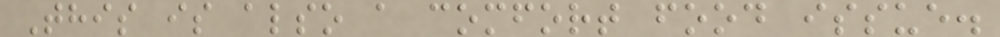This is also a comfort food issue.
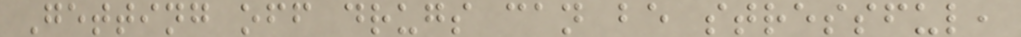Getting off drugs can be stressful,
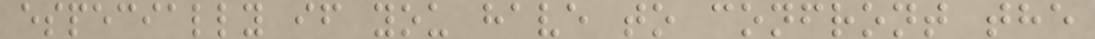especially if you have to confront the
